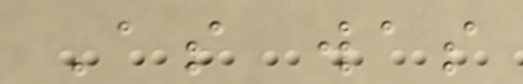As was
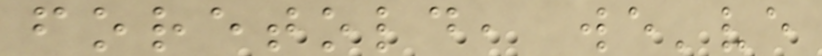foretold, we've
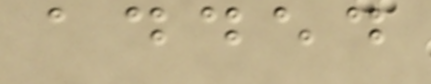added
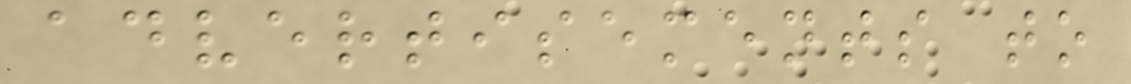advertisements to
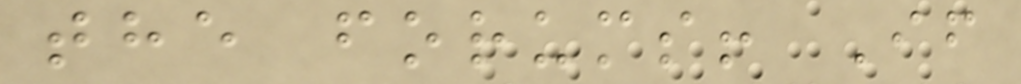the forums! If
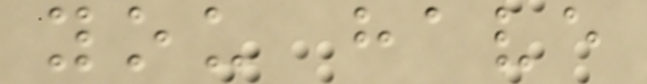you have
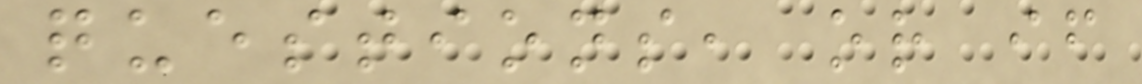questions, or if
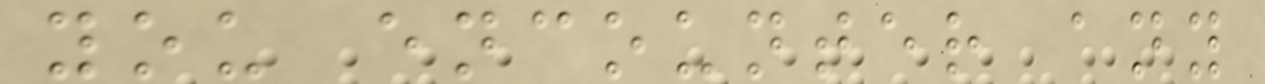you encounter any
